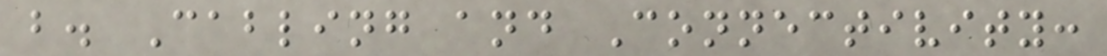b. Cabling and Connectivity:
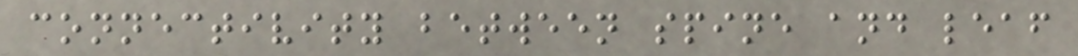connectivity between spine and leaf
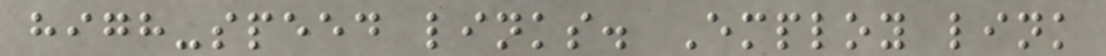high-speed links. Employ link
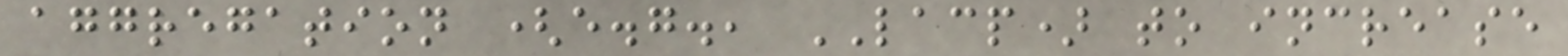aggregation (e.g., LACP) to increase
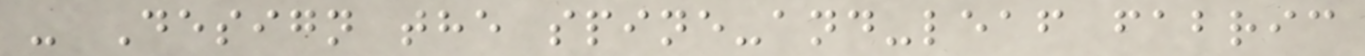- Design the spine-and-leaf fabric
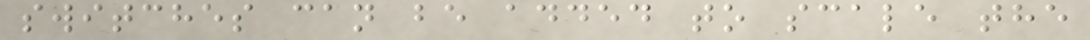switches can be added to scale the
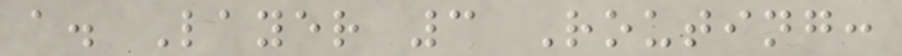a. Layer 3 Routing:
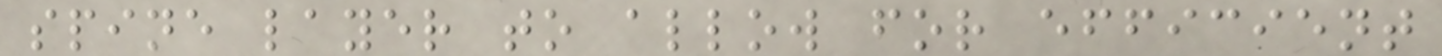spine layer to allow for efficient
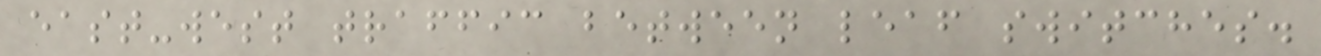east-west traffic between leaf switches.
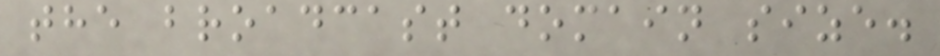the broadcast domain size.
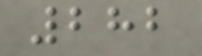282
